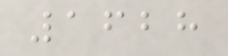1628
